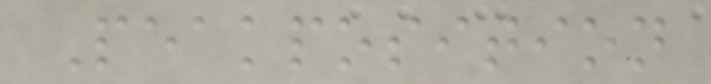Peakposition
